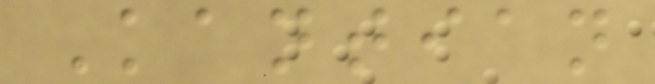Kantian
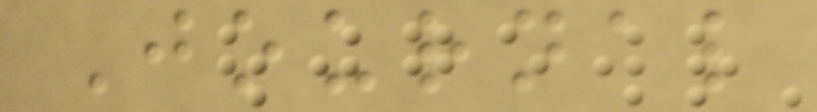Journal
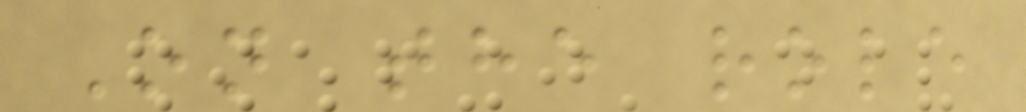On the role
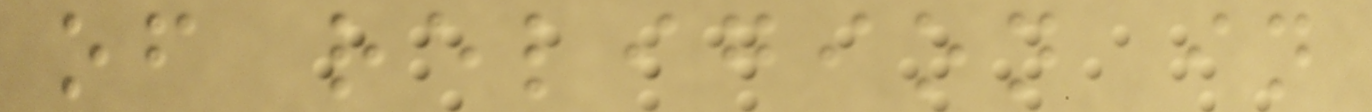of religion in
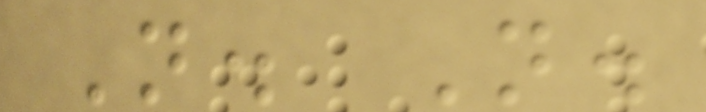N. N.
